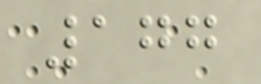177
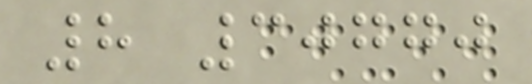8 30770
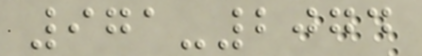971-2074
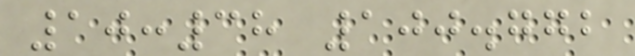10:38 100.772
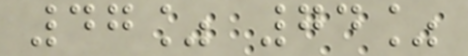47% 74%
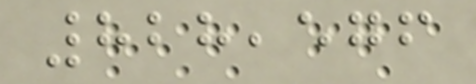828,576
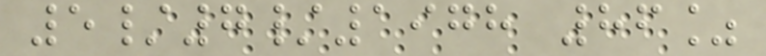5/7/1978 86%
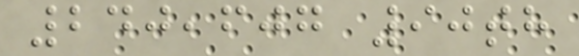240,607 90th
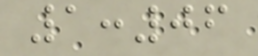1:06
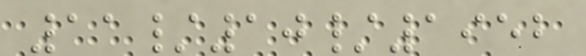11/10/1952
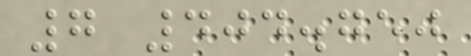7 404.750
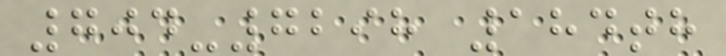704-7298 184th
